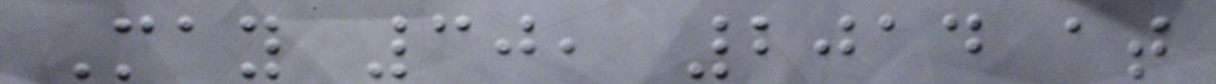May 30, 2014 at
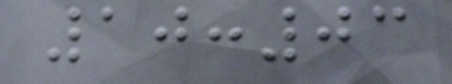10:03
